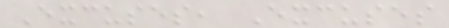Excuses, Excuses
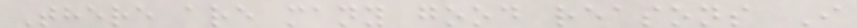There are many good reasons I
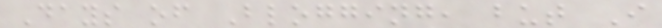Days of Blogging, but I
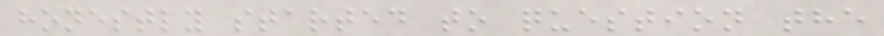honestly started to question the
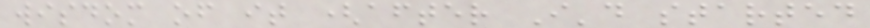wisdom of it (after I'd started
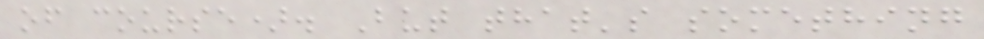of course). But that's something
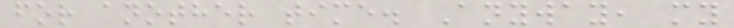for another time. Anyway, my
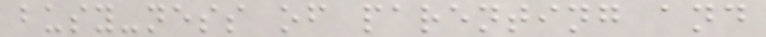busy-ness of parenting and
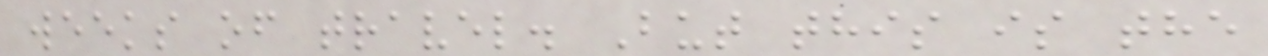weeks of travel. But this is the
